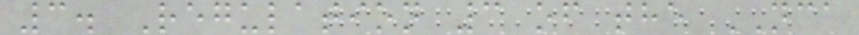3. Regulation 3 of the NCA
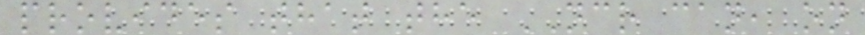provides that the NCR can, on
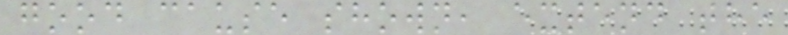good cause shown, extend the
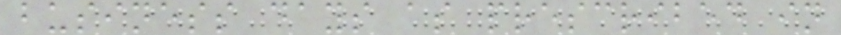business days as prescribed in
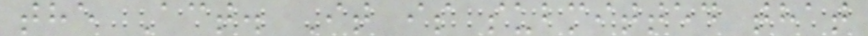the Act. It is submitted that
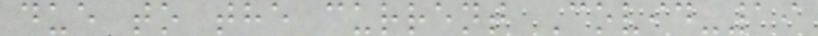due to the current Covid-19
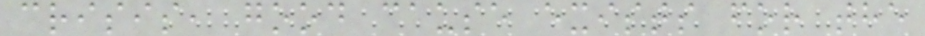crisis, good cause exists for the
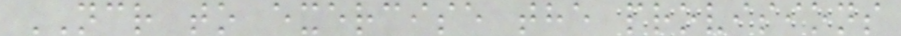NCR to exercise the provisions
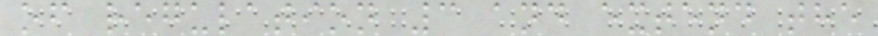of regulation 3 and extend the
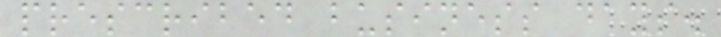prescribed business days.
